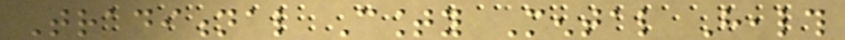Traditional County Mental Health
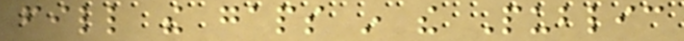fill the gaps in the Public
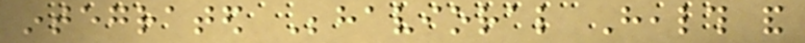integrated Behavioral Health and
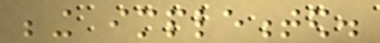being implemented.
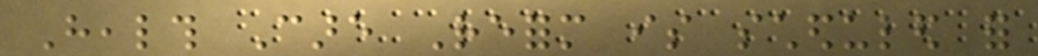Health Care Reform is scheduled for
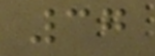37
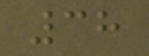38
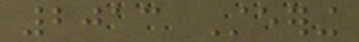2013 Steering
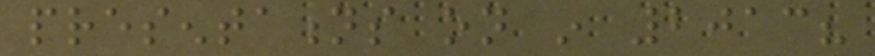presentations on in 2013?
